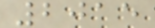2015
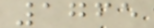1765
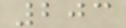203
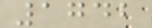1742
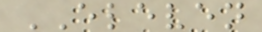ELEVEN
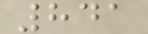841
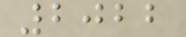2022
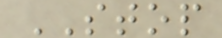STOP
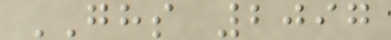GHS 2097
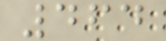464
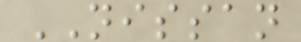NISSAN
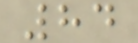84
